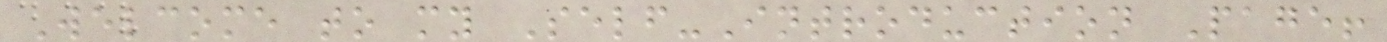Welcome to my Self-Introduction Page!
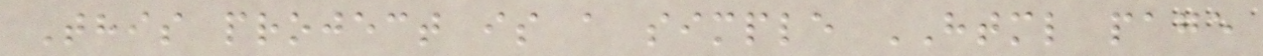This project is a simple HTML page
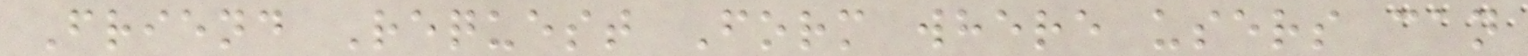Friend Request Form where users can
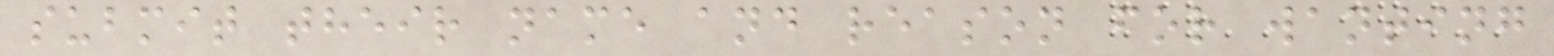submit their name and reason for wanting
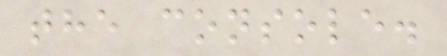the console.
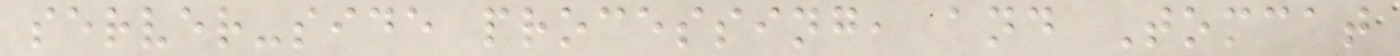server-side processing, and Tomcat
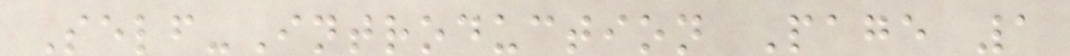Self-Introduction Page 1
